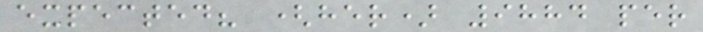expected? (her) 9884 per
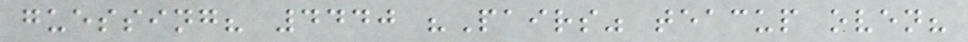guessing? 4440 "Pairs" teacup oven?
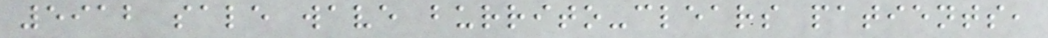5912 sale wave burrito-clears patients,
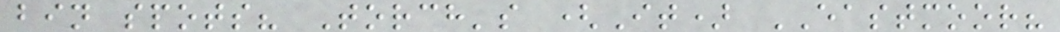bin spots? Torch's (It) EASTMOOR?
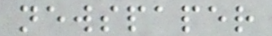newspaper
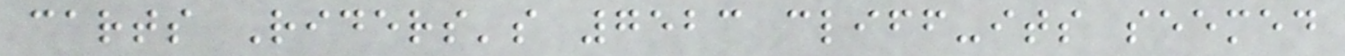carts Riders's 7523 cliff-its seemed
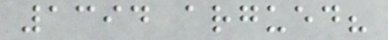1394 argued?
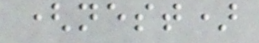(nest)
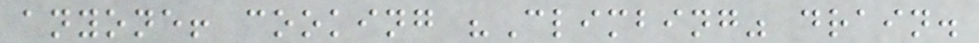anyone! cooking "Climbing" drain.
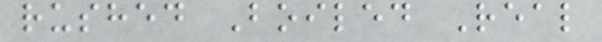rushed Boiled Real
